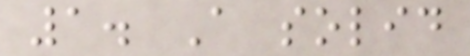1. A solid
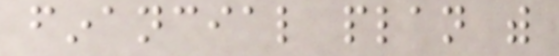financial plan with
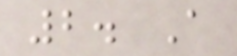2. A
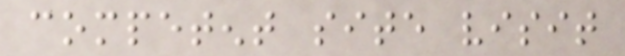competent site visit
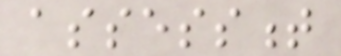assessment
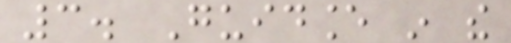3. Guidance in the
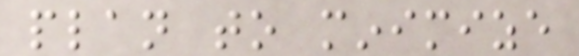plan to minimize
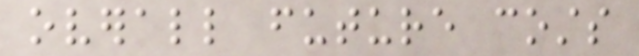overall future costs
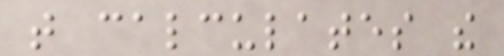that calculates the
